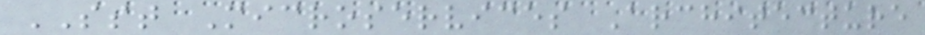SST Microservices Architecture
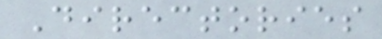Directories
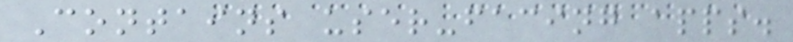Contains user-facing apps.
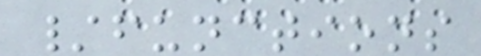/functions
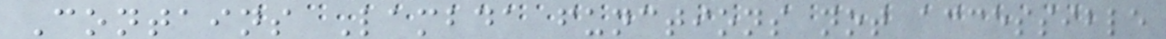Contains Lambda functions not accessible
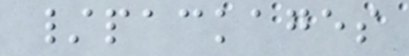/packages
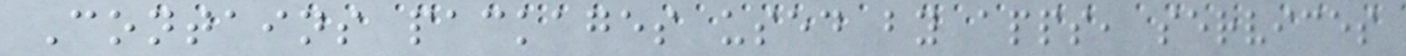Contains packages used by apps, services
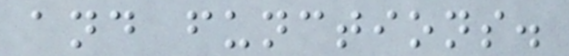and functions.
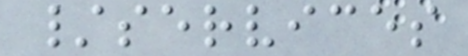/services
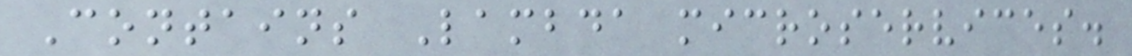Contains Lambda microservices.
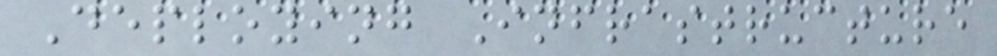Deploying Infrastructure
